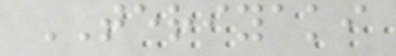TERIYAKI
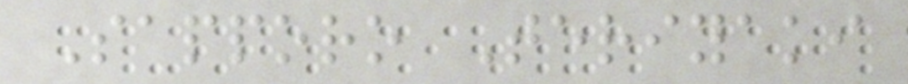Sapporo Teriyaki
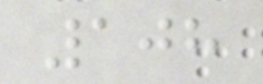108
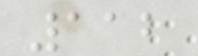112
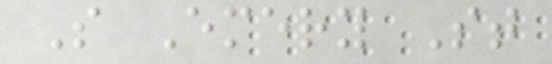S Emery St
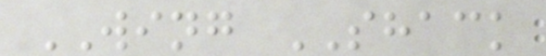WING SHACK
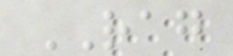RAG
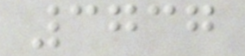3737
